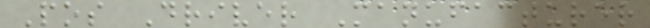Pos Driver Manufacturer
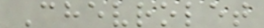Chevrolet
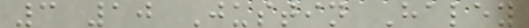3 10 Justin Haley
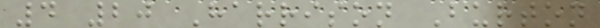4 20 Harrison Burton
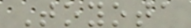Toyota
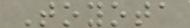Toyota
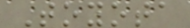Toyota
